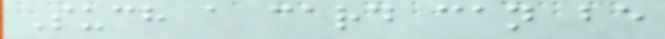Such a card can be
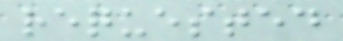requested
